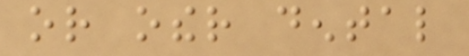or other dental
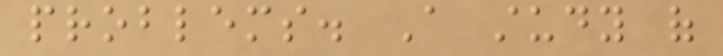problems. A study of
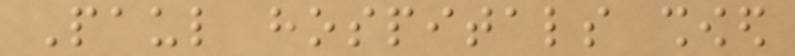Paul hospitals showed
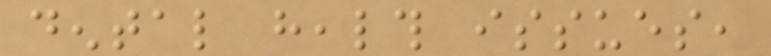dental health issues,
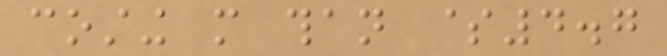costing more than $4.7
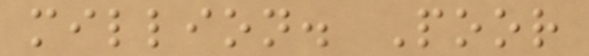million. Poor
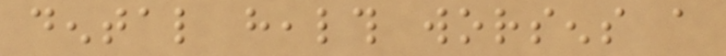dental health worsens a
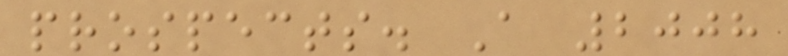prospects. A 2008
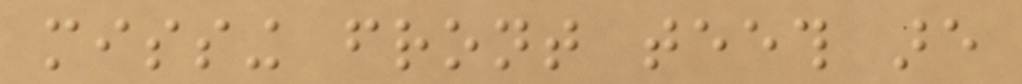missing front teeth are
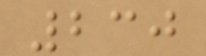230
